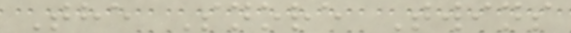The Snore Twins
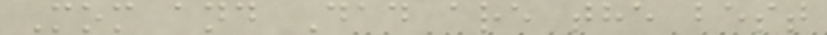Mom and Dad are the best
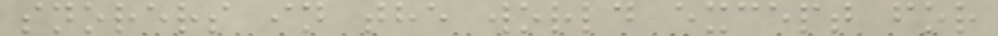snorers in the world except for
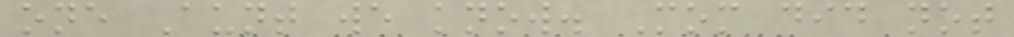one Aunt we know. Mom did not
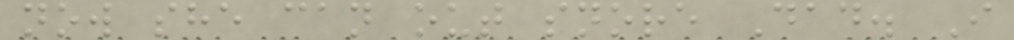now she can out snore Dad. I
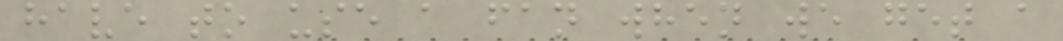have to use a fan when we get a
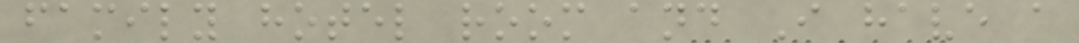family hotel room and I have a
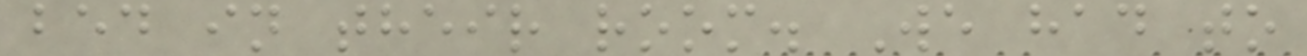bed in their room. We had to
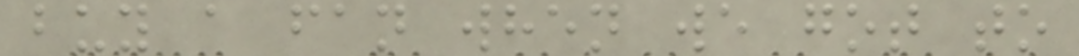buy a fan when we got to
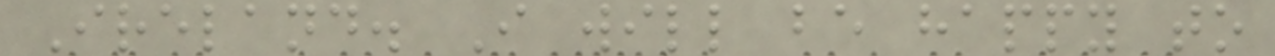Ireland. I will be happy to
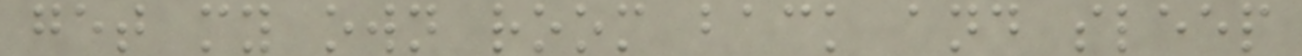get my own room back and sleep
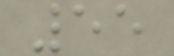55
